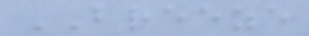BREEZE
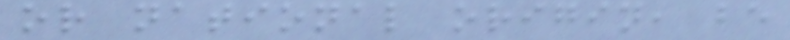or national origin, be
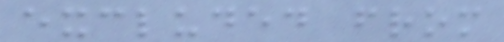excluded from
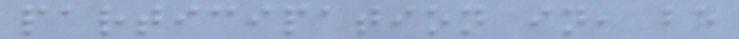participation in, be
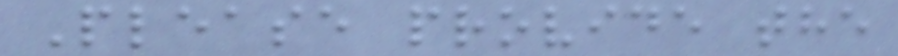Please provide the
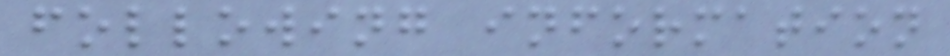following information
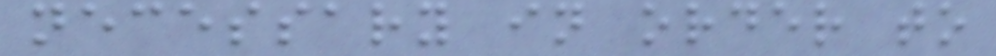necessary in order to
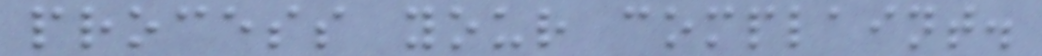process your complaint.
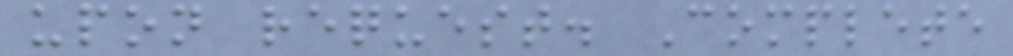upon request. Complete
